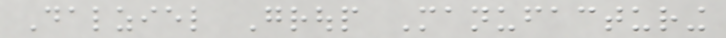Dalziel Group Manufacturing
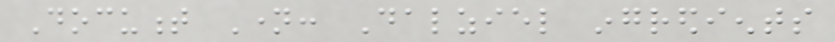Document Name: Dalziel ingredients
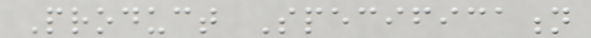Product Specification
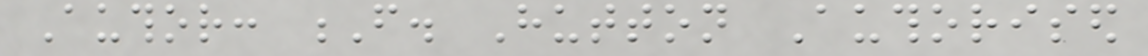Author: F. Hutton Authorised
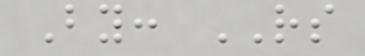By: RS
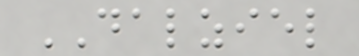DALZIEL
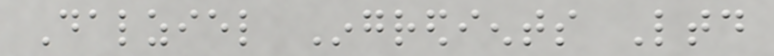Dalziel Ingredients Ltd
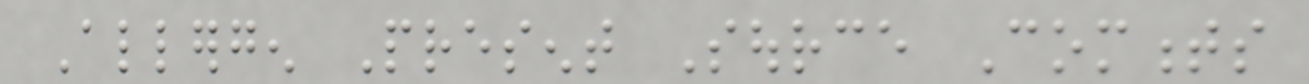Allergen Present Source Comments
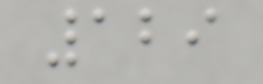129
